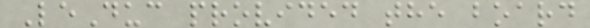LeDuc provided the board
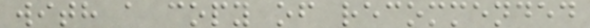with a copy of recommended
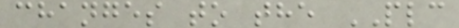changes to the PLC
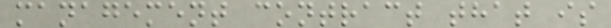management contract that is
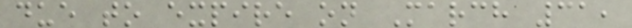due to expire on March 31,
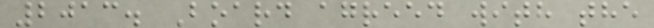2013. Board agreed with the
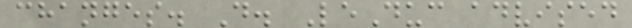changes. D. LeDuc advised
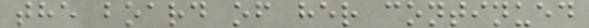the board of her continued
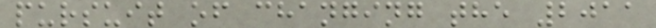pursuit of changing the 2011
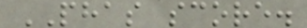PHAS score.
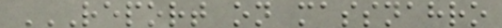REPORT ON MASSNAHRO
